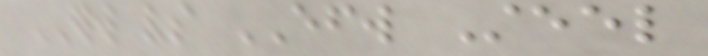ERW vs EFW Steel
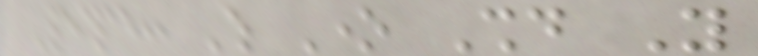Pipe: Which One Should You
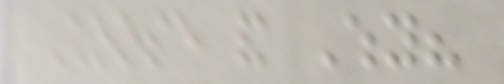Choose and Why?
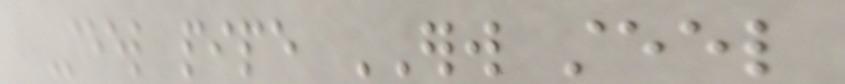Steel pipe ERW steel
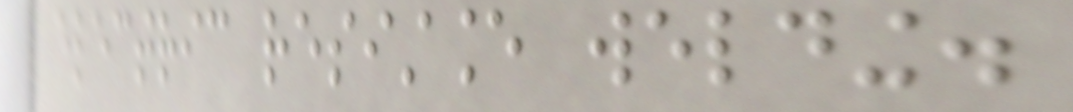electric resistance welding.
